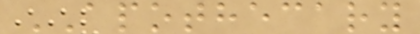APOTHECARY
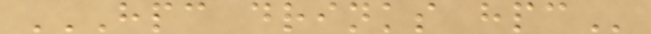HPC DRINKS HPC
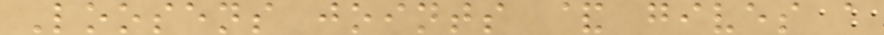Loosens joints & gives a
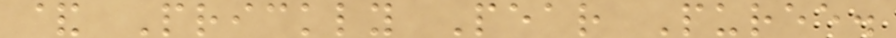& Prickly Pear Puree.
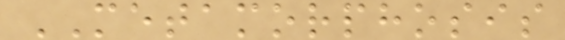METAMORPHOSIS
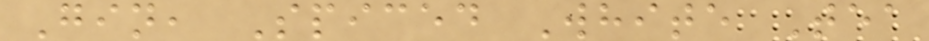Gin, Spiced White Tea
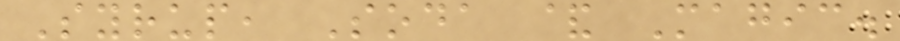Syrup, Soda & Magic.
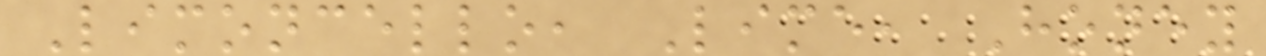Limoncello, Lime, Honey
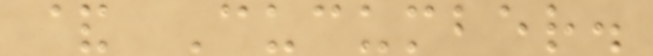& Cucumber.
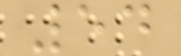54
